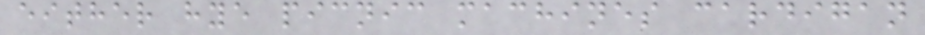either hye picnic machines cardigan
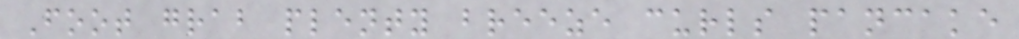Foot grab plenty breeze curls pancake
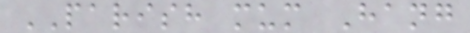PARISH mum Hang
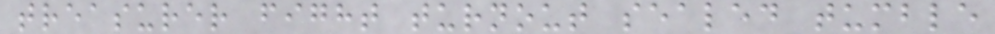treasurer fight turnout sealed tumble
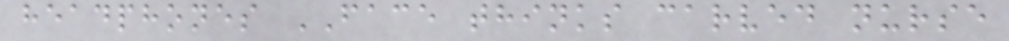headphones FACE thinks carved nurse
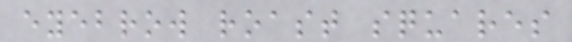eyebrow roast squares
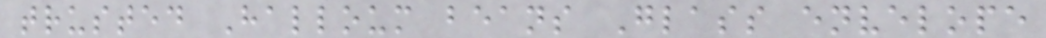trusted Halloum beans Glass envelope
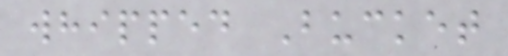whipped Bucket
